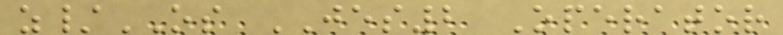z/OS JES2 Operator
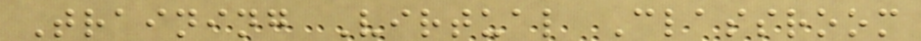Training Virtual Classroom
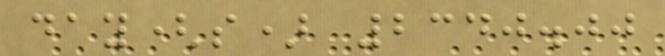day(s) 2340.00
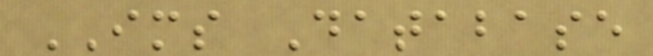IMS Database
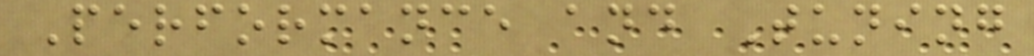Performance and Tuning
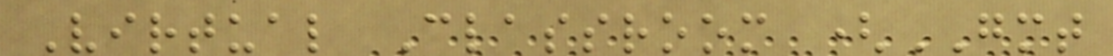Virtual Classroom (GMT
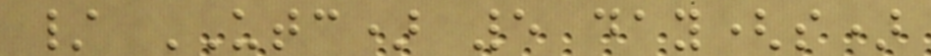/ UTC) 5 day(s)
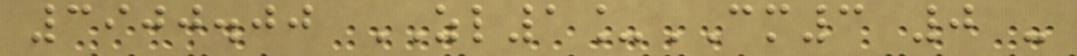3900.00 ZL1_CM3 0 -
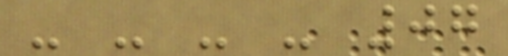- - - - 07
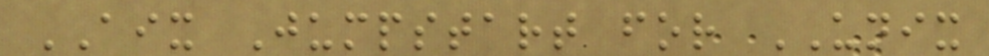AIX Jumpstart for UNIX
